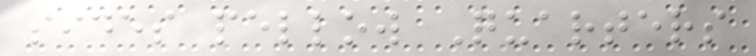sides pellow Quarters
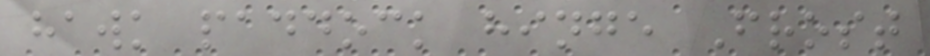hawk paddock hinge Frost
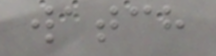watch
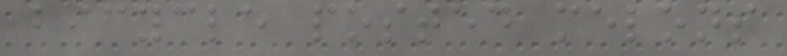bicycle posted melons
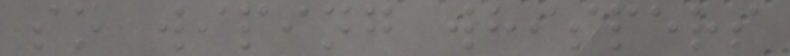so wiping whispers
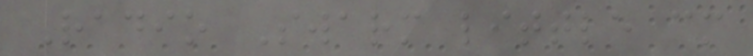Radio Swarm little cm
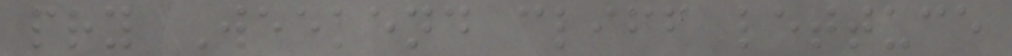pry Weekend cliff lettuce
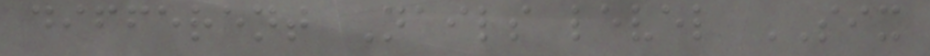different Nails level SIX
